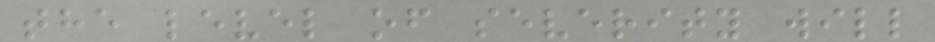the level of severity will
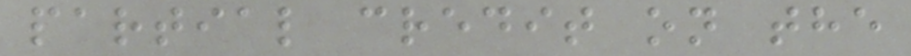partial credit on the
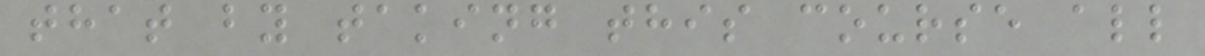that by taking this course all
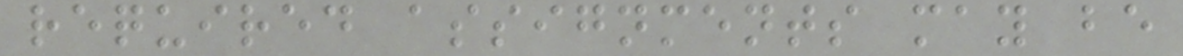required assignments may be
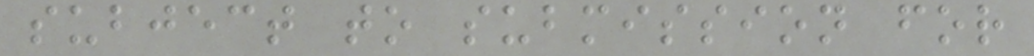subject to submission for
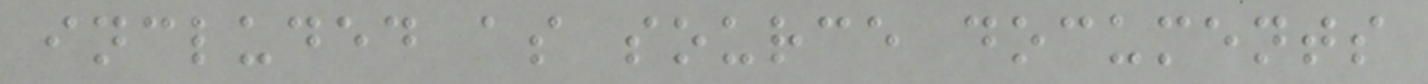included as source documents
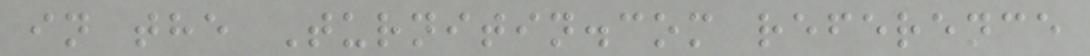in the Turnitin.com reference
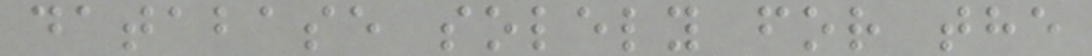database solely for the
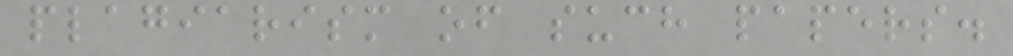plagiarism of such papers.
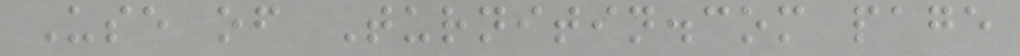Use of Turnitin.com page
